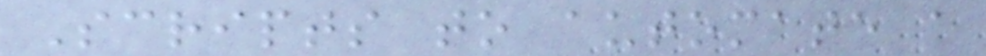Scripts to automate a
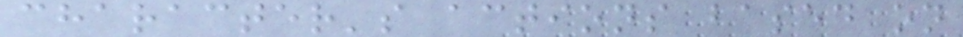character's actions based on
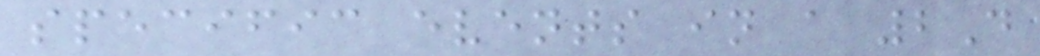specific events in a 2D
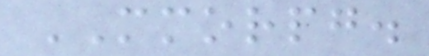MMORPG.
